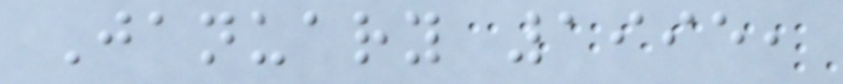January 1995,
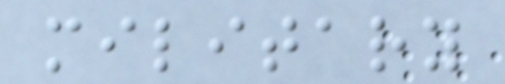military
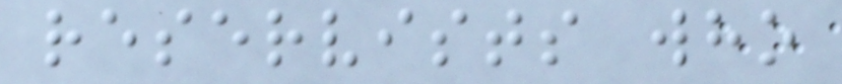reservists who
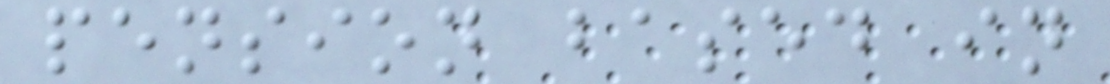pension based in
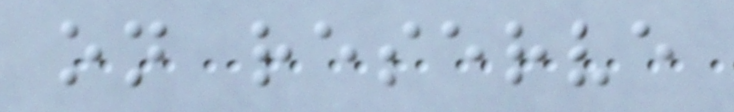on reserve
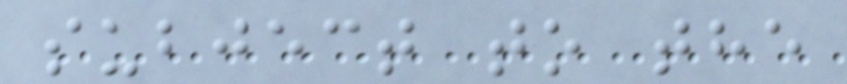subject to the
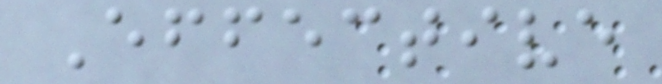Effective
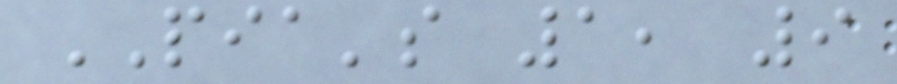PIA's 1, 9
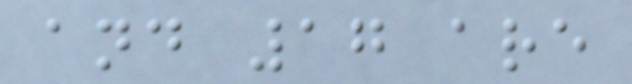and 17 are
